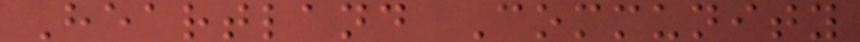Heartland Community
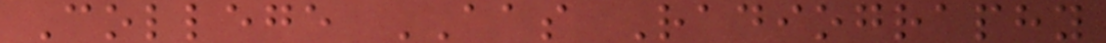College AAS Radiography
